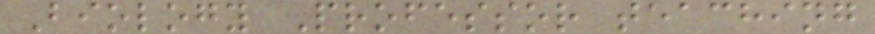Biology Professor teaching
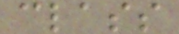class
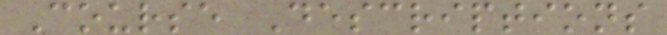Course Descriptions
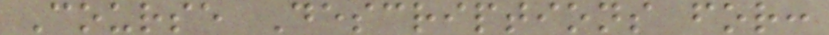Course Descriptions for:
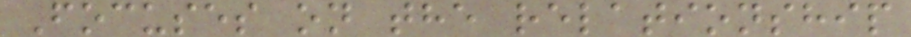Focuses on the relationship
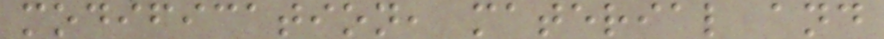modification, material and
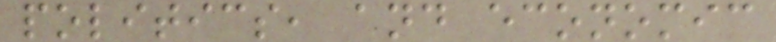politics, and economic
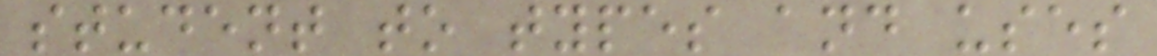student to types and uses
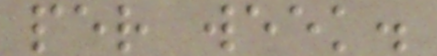per week.
